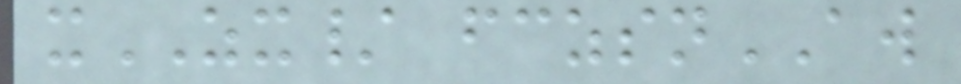xZX/ fczsnAW
